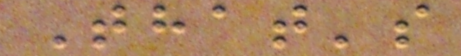That's
